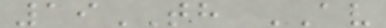19TH AV
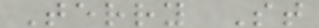Terry St
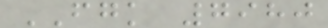FGK 7980
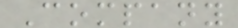Company
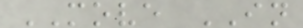MOVE IN
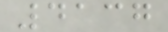4137
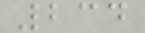234
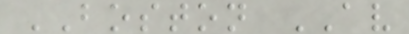BOSTON AV
